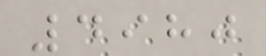4980
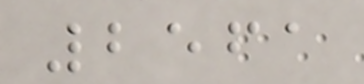2561
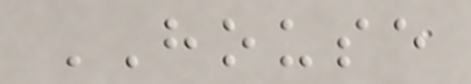HOUSE
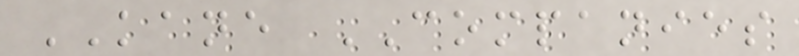KANE COMPANIES
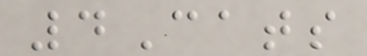4Cats
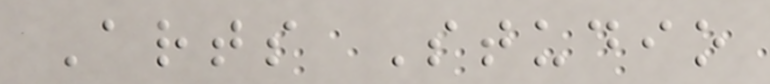Arts Studio
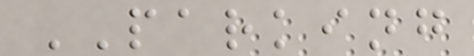PARKING
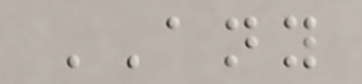ANY
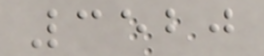3520
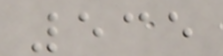535
